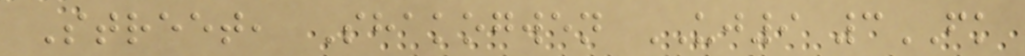Street, Shakogwen UJ9 3FK
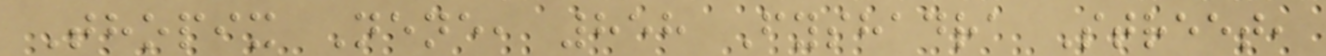Thopix Nene, 858 Fyshadra Street,
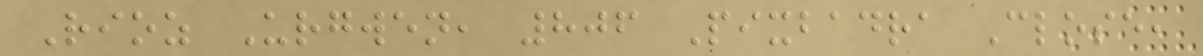Rioz Urgwen, 806 Pixbadra Close,
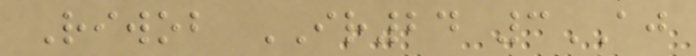Riwob IR24 3AJ
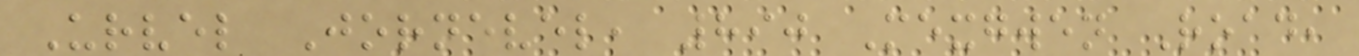Urvel Jornevel, 890 Mexgwen Road,
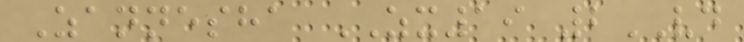Zannesha ZX19 2VD
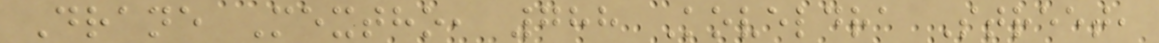Drane Mextho, 788 Koveldra Street,
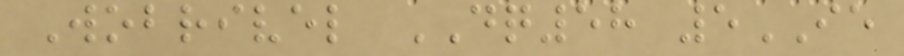Wobrivel DQ58 5IE
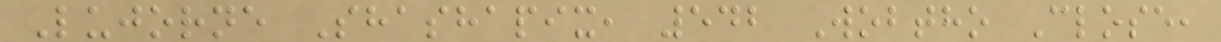Lujorne Shashapix, 542 Wobtho Close,
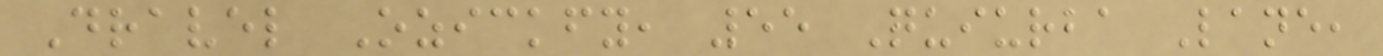Dravel Ozickfy, 55 Quiurba Lane,
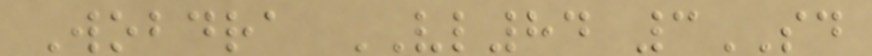Wobdra VL84 3SD
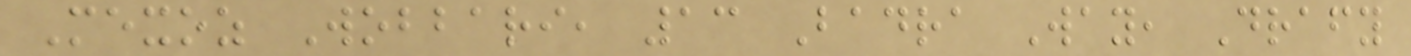Mexoz Wobbari, 13 Badra Way, Drafy
